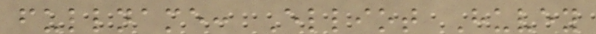fullname: Elliot Huvey
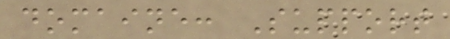domaine: Support
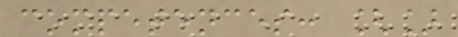competences: []
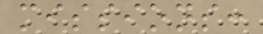missions:
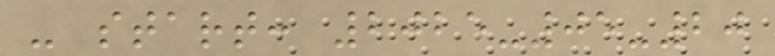- start: 2025-05-20
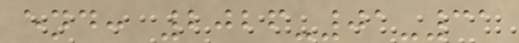end: 2026-01-31
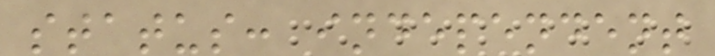status: independent
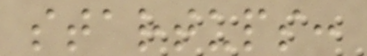startups:
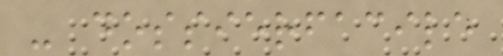- dossierfacile
